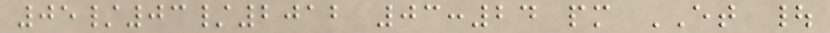05/03/2012 03:24 pm ET |
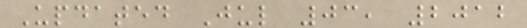Updated Jul 03, 2012
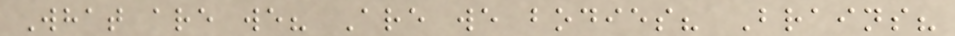What are we? Are we bodies? Brains?
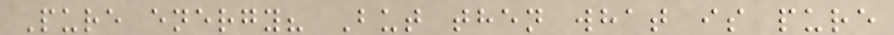Pure energy? But then what is pure
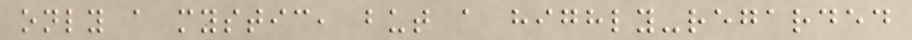only a mystic, but a highly-regarded
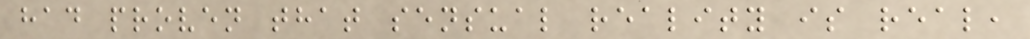had proven that sensual reality is real,
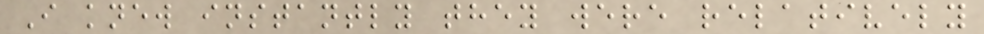I knew instantly they were relatively
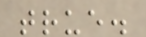true.
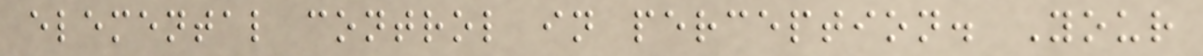elemental control in perception. Your
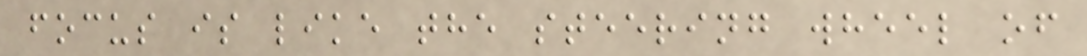focus is like the steering wheel of
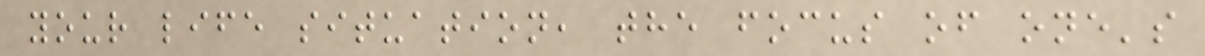your life situation, the focus of one's
